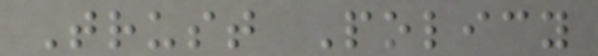Trust Policy
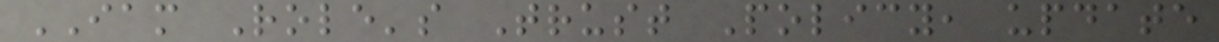IAM Role's Trust Policy, update
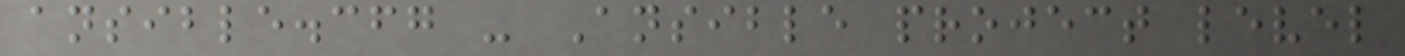ansible.cfg - Ansible project level
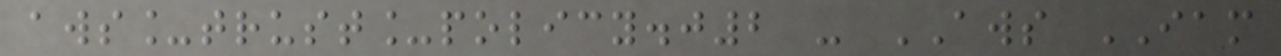aws_trust_policy.j2 - AWS IAM
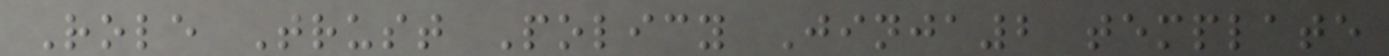Role Trust Policy Jinja2 template
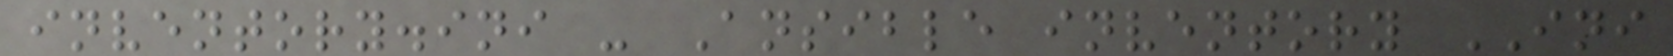inventory.ini - Ansible inventory INI
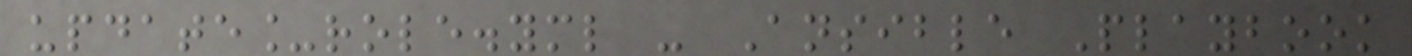update_role.yml - Ansible Playbook
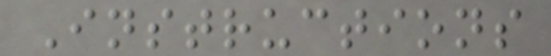Instructions
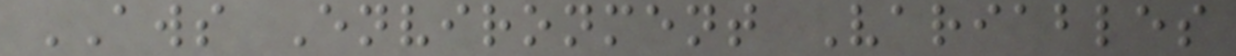AWS Environment Variables
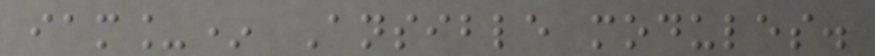iam_* Ansible modules.
